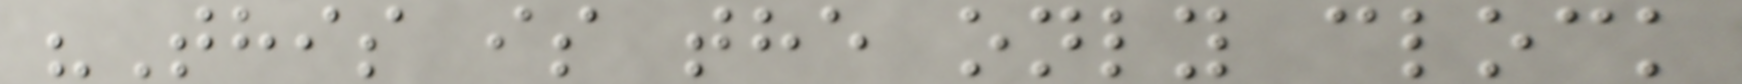"This is the only clock
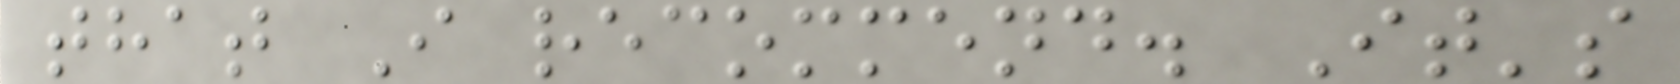that I recommend. It's
